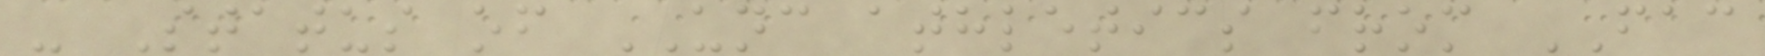- Status of UNC athletics from FAC
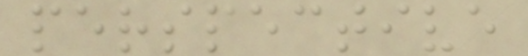perspective
